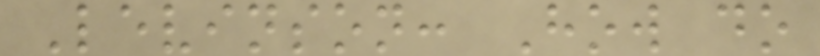Levinson: How do
